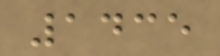1435
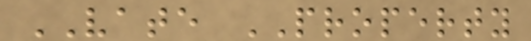VATE PROPERTY
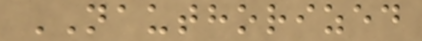NAUTHORIZED
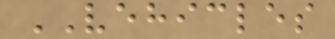VEHICLES
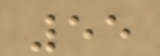55
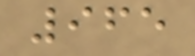965
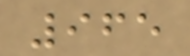965
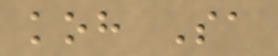koh Sa
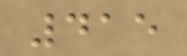415
